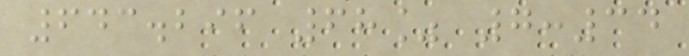643.296 68% 7:34
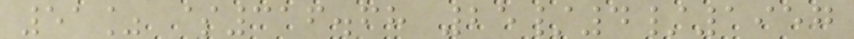51% $316.68 25/4/1957
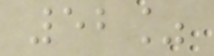52%
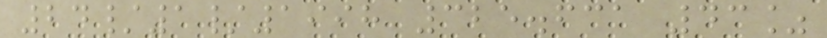24/1/1998 325.631 43%
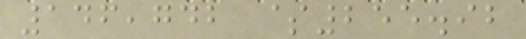146,742 $255.92
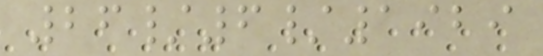26/6/1929
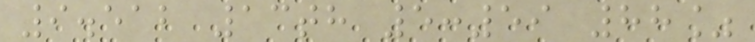9.512 13th 5:59 88%
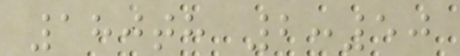180th 2:50
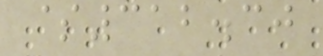$312.30
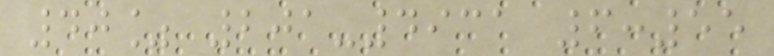40% 201-4931 6:55
